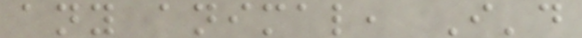any animal, I'd
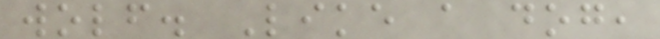wolf. Like a dog,
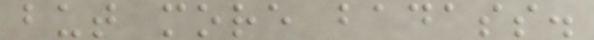but more badass.
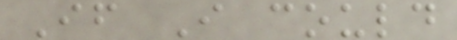If I could
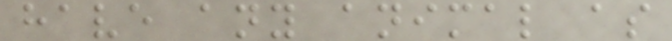have any animal as
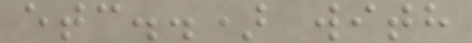etc..) with
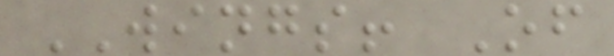WINGS! Of
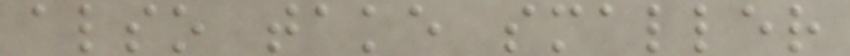also take smaller
